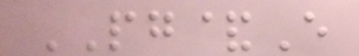PG&E
